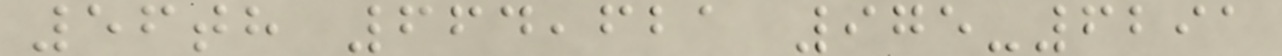56th 664,621 975-6291
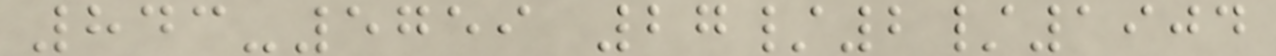843-5759 27/2/1904
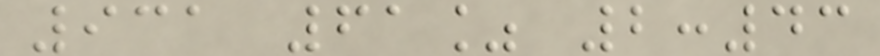931 61% 2:43
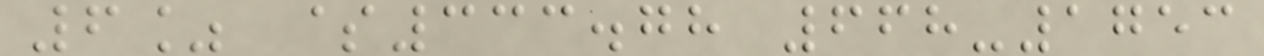6% $333.78 668-1753
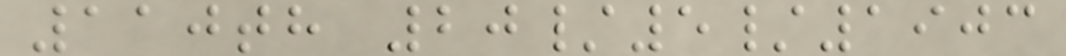110th 20/5/1903
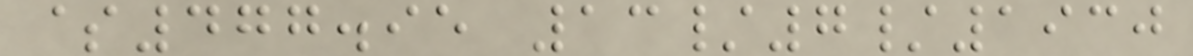$477.95 13/7/1930
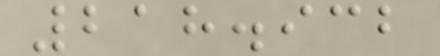218.932
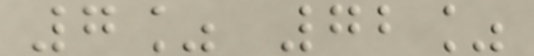7% 72%
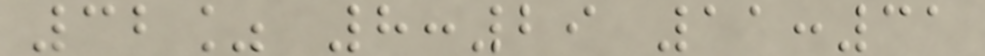32% 8:29 11:31
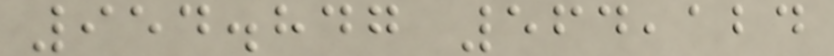954.847 564,124
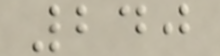240
